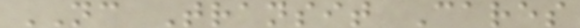NC Transit Cares
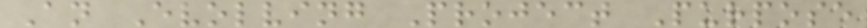An Evolving Project Purpose
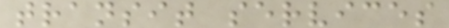transit services
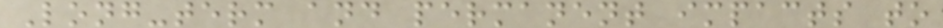Long-term and permanent impacts to
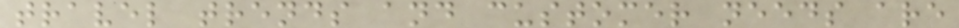travel trends and customer needs are
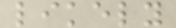likely
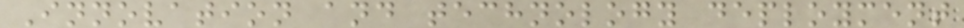Innovation and technology deployment
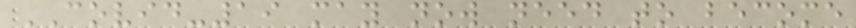COVID-19 may now need to become
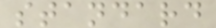standard
